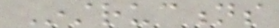Instructions
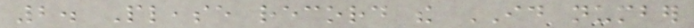2. Please record the ID number
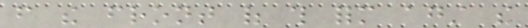from the front of this form against the
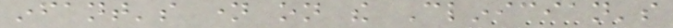infant's name on the Clinician's
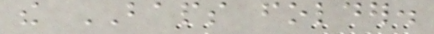the BAPS folder.
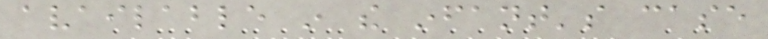available in the infant's case
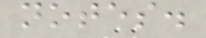notes.
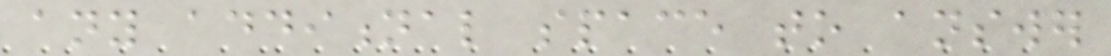any additional space to answer
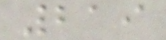219
